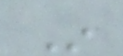In
